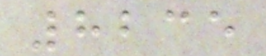8235
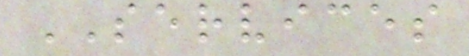SERVICES
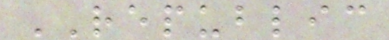REPUBLIC
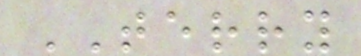TERRY
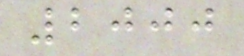2000
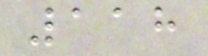118
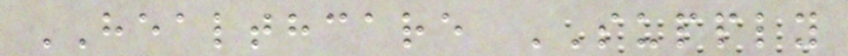HEALTHCARE SUPPLY
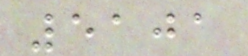5101
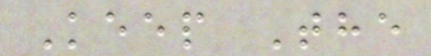Keep The
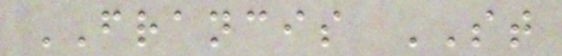FRANCIS ST
